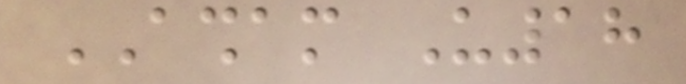ASHAM U18
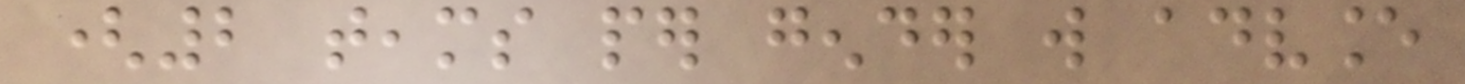(2 teams per gender will advance
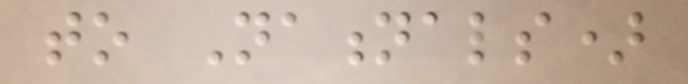to Nationals)
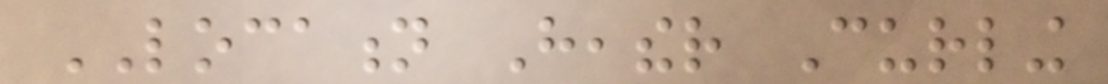LOCATION Heather Curling
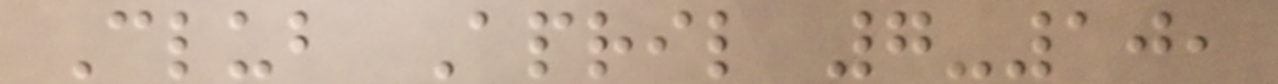Club April 7-10,
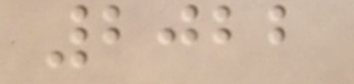2022
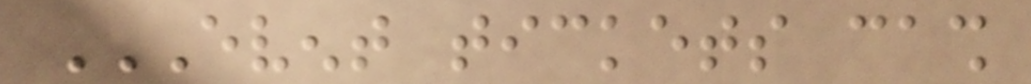EVENT TICKETS CASH
